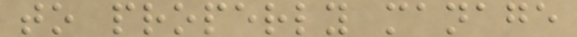to properly manage
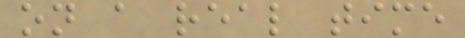on a real time
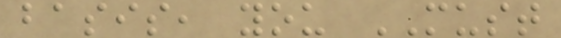basis, you MUST
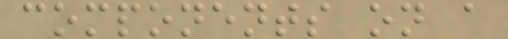components on a
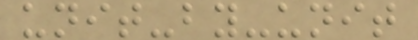unit-by-unit
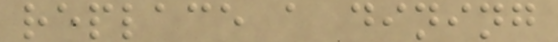replace a dining
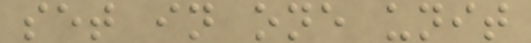set in one unit
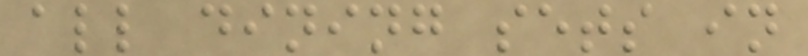all dining sets in
